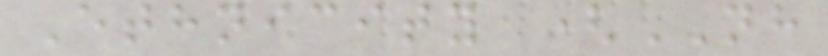Ethnicity (NH
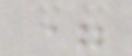=
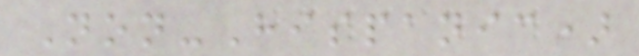Non-Hispanic)
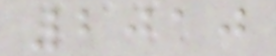2010
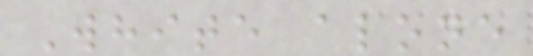White alone
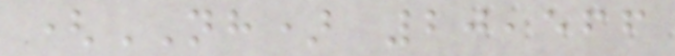(NH) 20,566
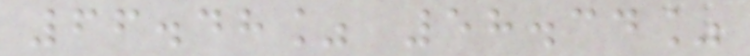66.48% 58.34%
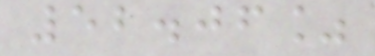52.06%
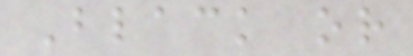Black or
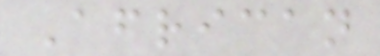African
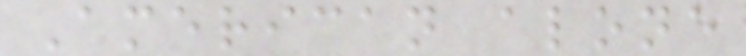American alone
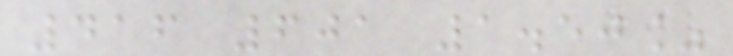416 601 1.50%
